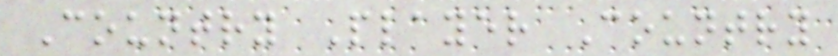Country Player Country
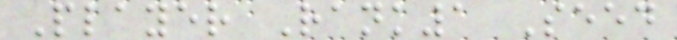Player Rank1 Seed
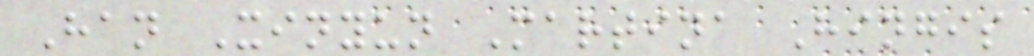Han Xinyun Martina Hingis
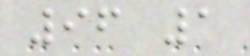96 1
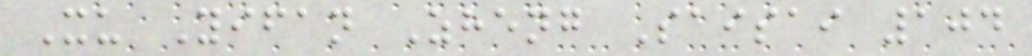Xu Yifan Zheng Saisai 104
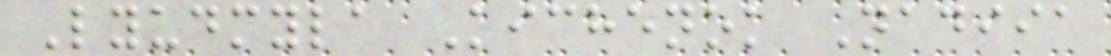Lyudmyla Kichenok Nadiia
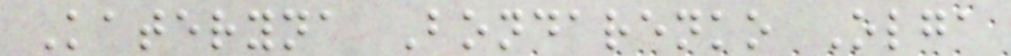Kateryna Bondarenko Olga
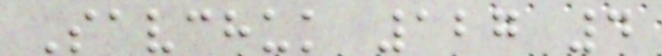Savchuk 127 4
